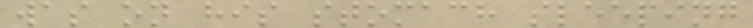was on his stomach sleeping
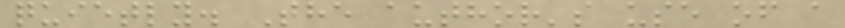quietly. The author's use of a
